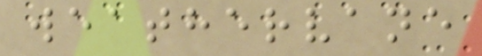weathervane
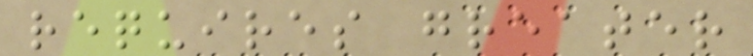requires greater
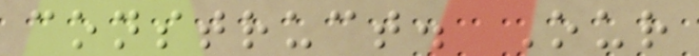construct. Our
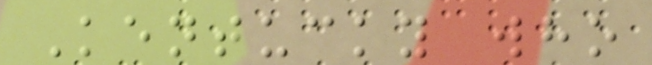Kentucky who
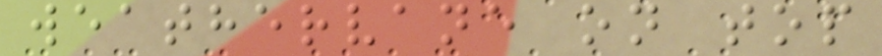weathervane on top
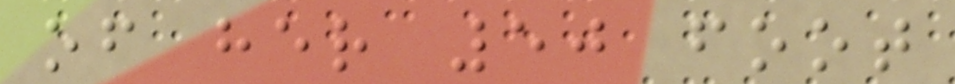of her 50 foot
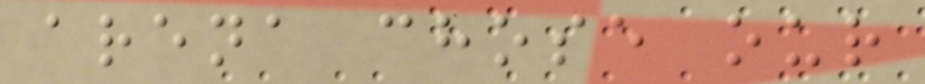arena chose our
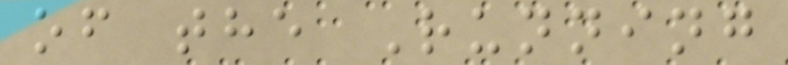of the Running
